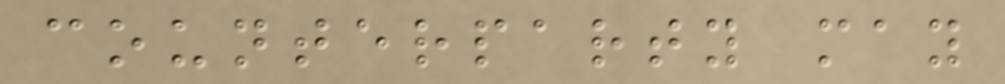counterparty may
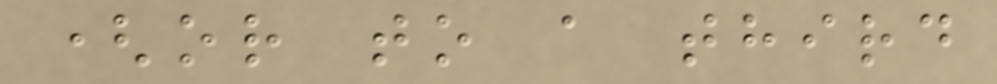(or to a third
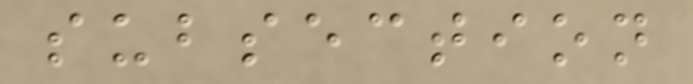subsection
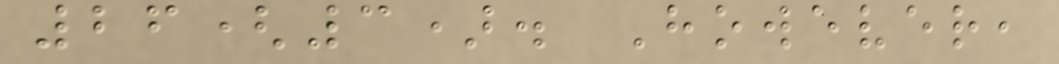26(3). However,
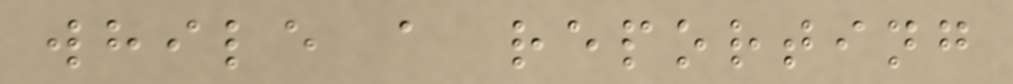while a reporting
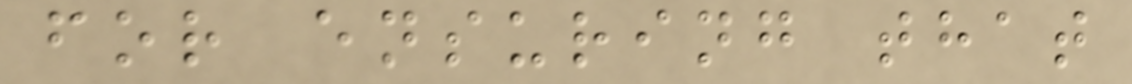for ensuring that
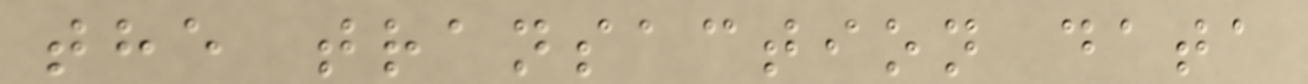the transaction data
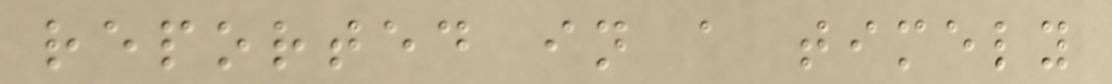reported in a timely
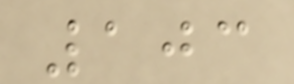103
